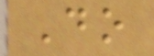Do
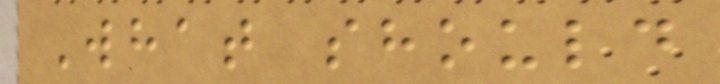What should
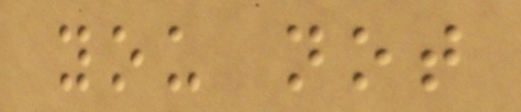you not
